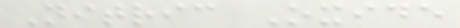Nitric Oxide
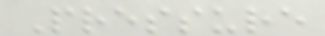Pressure
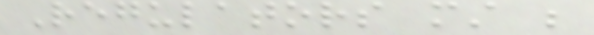Regulators must be
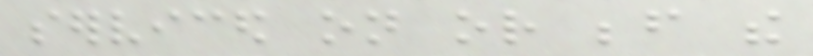serviced on or before the
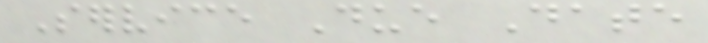Service Due Date
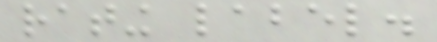rating label.
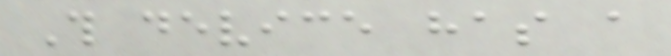This device has a
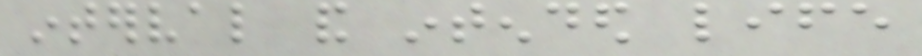interval and intended life
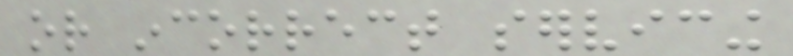or incorrect servicing
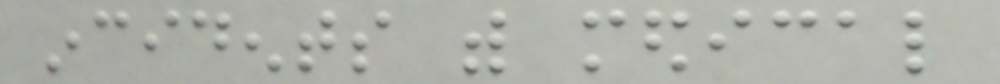incidents with medical
